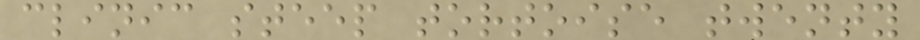clinic steep tortoise twenty
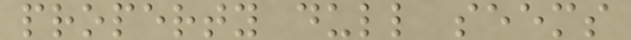property dull seems
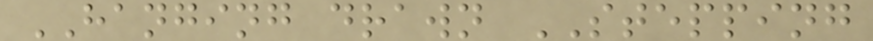HANGING drawn STEPPING
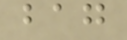bag
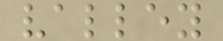valley
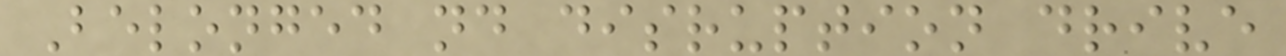Belonged nd disruption drive
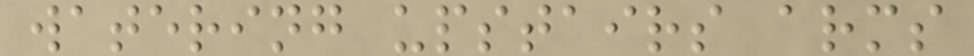watering upstairs arms
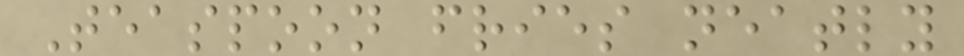Teaspoon fries neatly
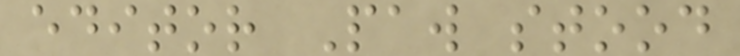editor Paw stood
